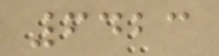6423
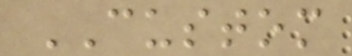CUSTOM
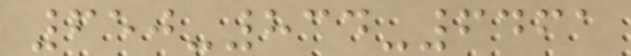650-834-6461
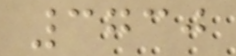3730
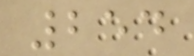254
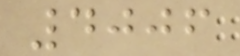4006
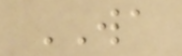WA
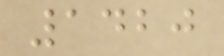1420
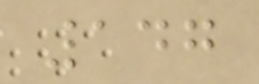147
